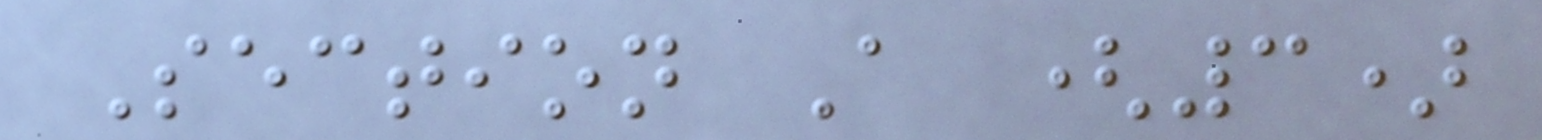Section A (3)
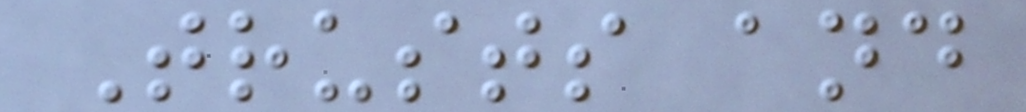Trusts and
